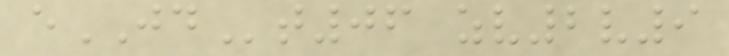eJDt06 zv2v9
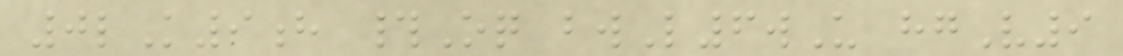0lK9h #Oq bwL6wU hgV9
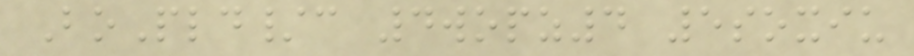BoPld/c 4wopz4 5soxiu
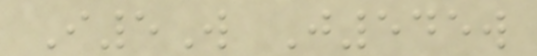I5W J545w
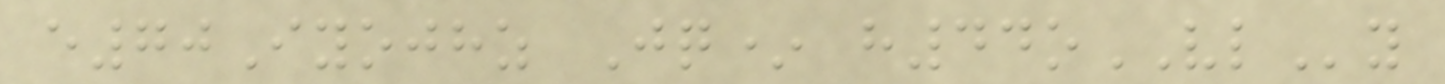e70Iyojhz Jq* h44oVLy
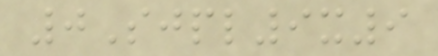0Sjpl9x9
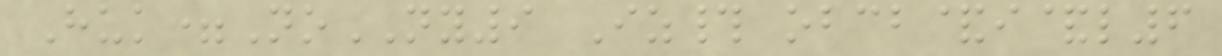Huk=NoNY9 Iz# obcb&i&l6
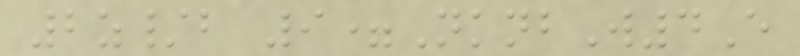2z/b 9=NknbW4E
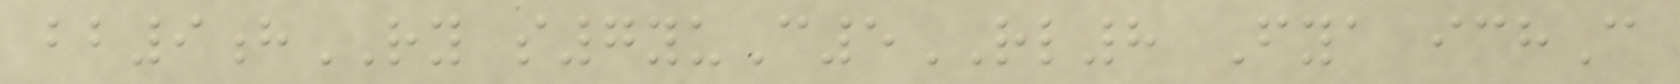bb9hRY s7yuC5RL8 Fya ichC
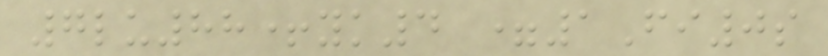7lu88+yk4 =1Fi0s
